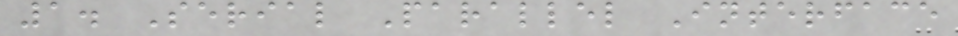1. Serial Parallel Interface
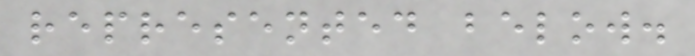represented below.
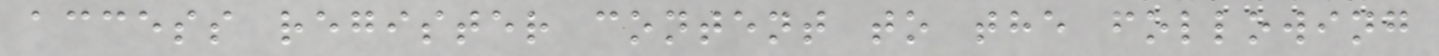access register content to the following
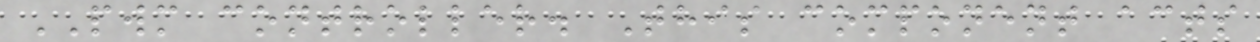PWM controller. This component acts
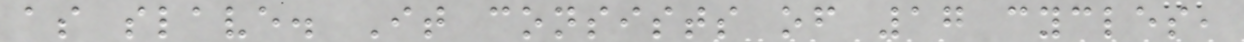as slave. It consists of 17 cycles,
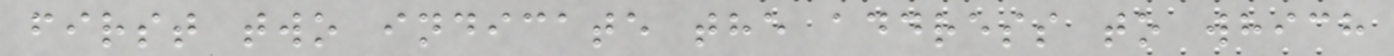first two indicate the address to which
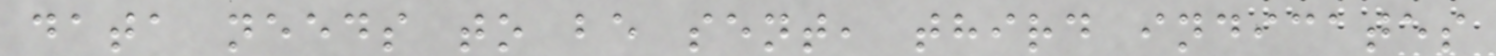data needs to be sent, third indicates
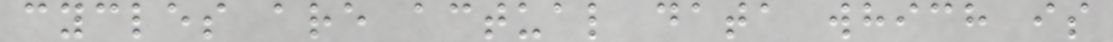cycles are actual data which is
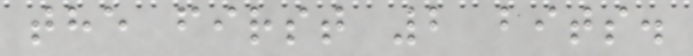the first 2 bits.
